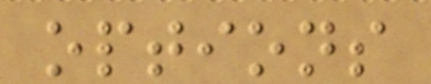options
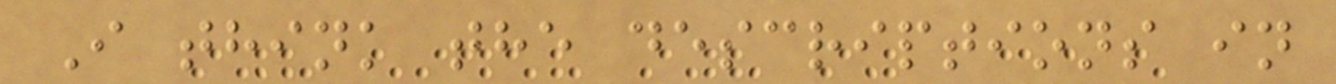I think the descriptions in
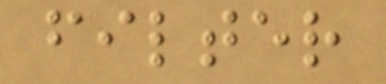filter
